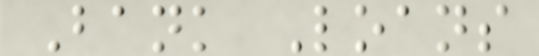Bank Loans
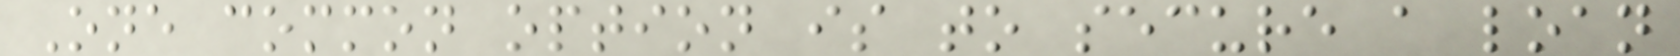One common option is to secure a loan
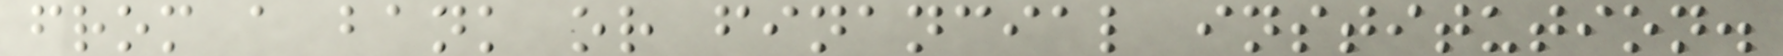from a bank or financial institution.
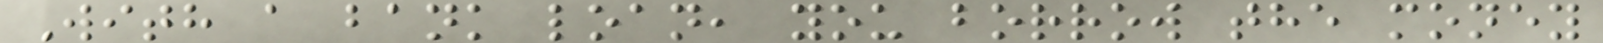With a bank loan, you borrow the money
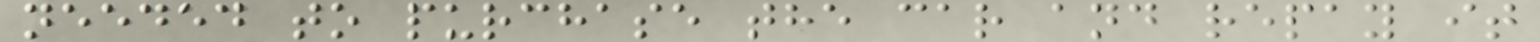needed to purchase the car and repay it
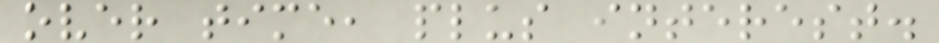over time, plus interest.
